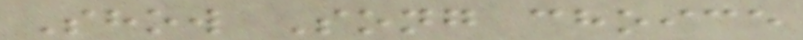Show Song choice
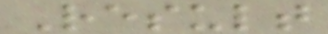Result
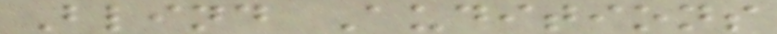Blind Auditions
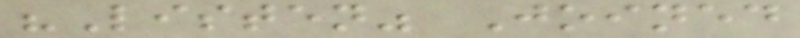"Listen" Joined
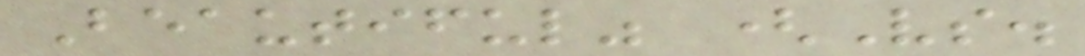Beautiful" (Vs.
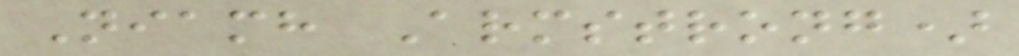Niamh Armstrong)
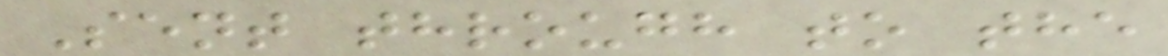Sent through to the
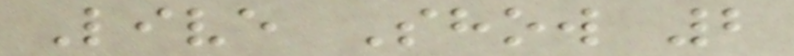Live Show 2
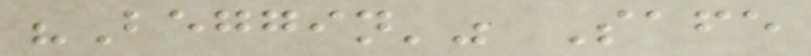"Beggin'" Safe
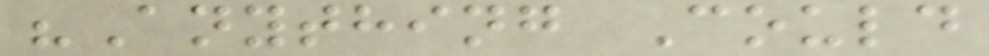"Anything Could
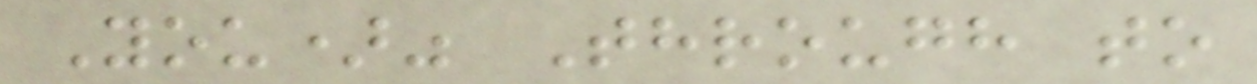You)" Through to
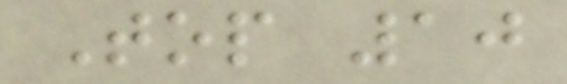Top 10
